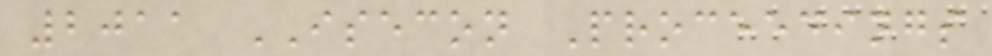2011 ISECON Proceedings
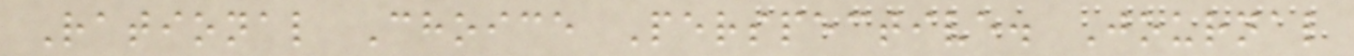Rational Choice Perspective. Journal
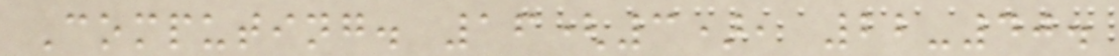Computing. 16(3), 22-40.
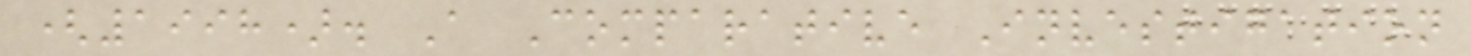(1998). A Comparative Investigation
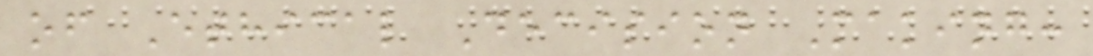of Ethical Decision Making:
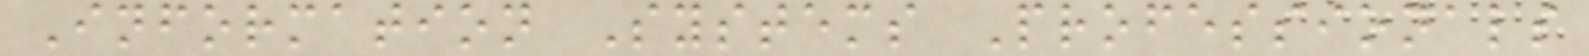Information Systems Professionals
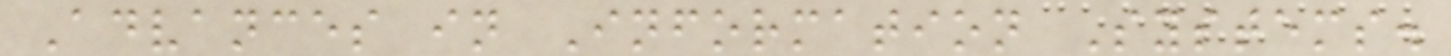Advances in Information Systems.
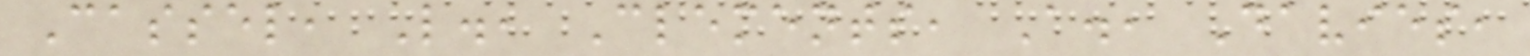Cassel, L., Clements, A., Davies,
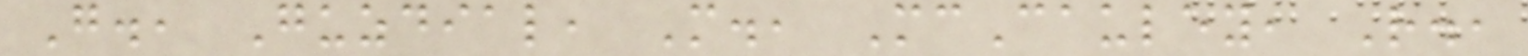G., Guzdial, M., McCauley, R.,
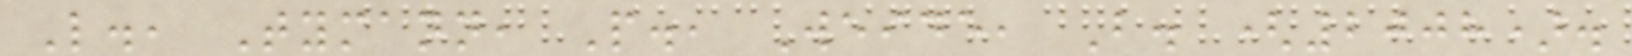L., Tymann, P., Weide, B. (2008).
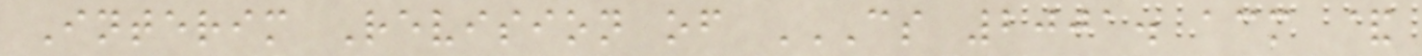Interim Revision of CS 2001. ACM &
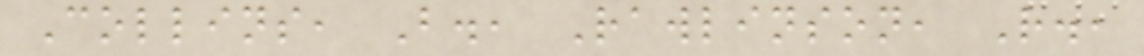Collins, B., Rawlinson, R.,
